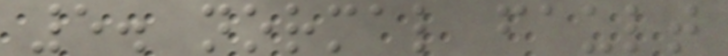5. normal fault
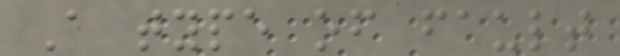A type of fault
